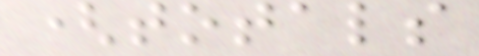(totals
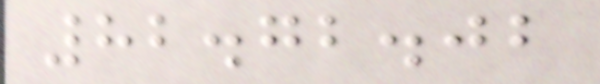82.72.02
